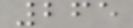265
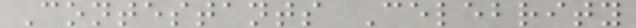Contestants Celebrity
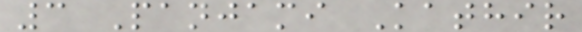3 Panjami Kathir
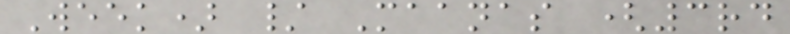Week) / Maanas (3rd
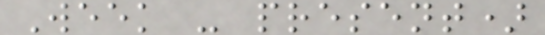Week - present)
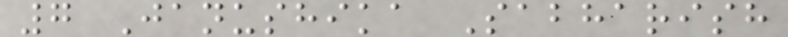7 Janushika Sabharish
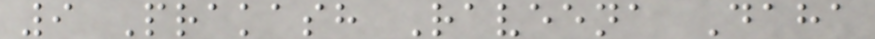9 Prakash Raveena Daha
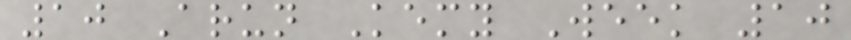10 Arun Kemy Week 10
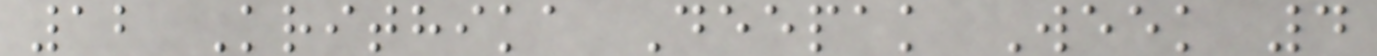12 Krithika Deepak Week 4
